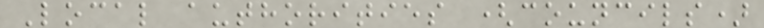Local authorities (councils)
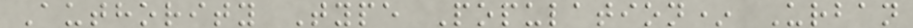Authority Type Population* Urban
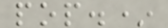pop.*
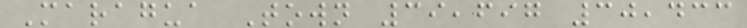Maragua Town 39,697 30,433
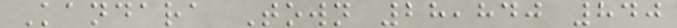Kandara Town 28,840 840
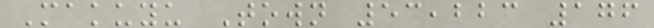Makuyu Town 53,223 176
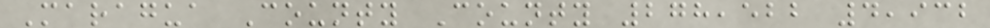Maragua County County 278,522 4,932
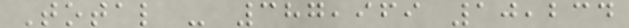Total - 387,969 10,234
